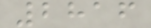2816
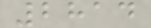2814
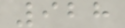928
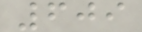609
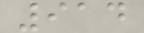914
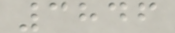3846
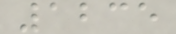1235
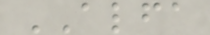ALFA
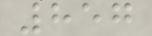857
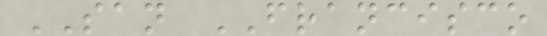SAN FRANCISCO
